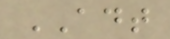ADT
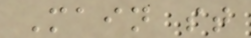Main st
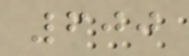600
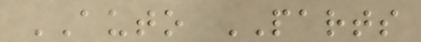AUTO PARTS
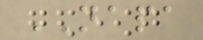NAPA
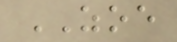ZOE
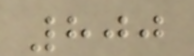800
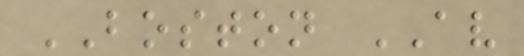BOSTON AV
